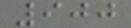900
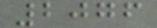2076
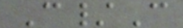C/C
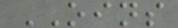OINS
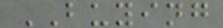BUYING
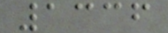1336
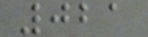021
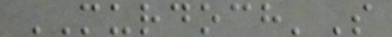MURDOCH'S
